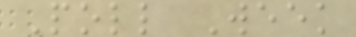Poll Week
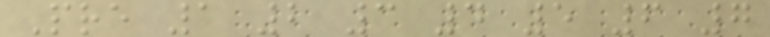Pre 1 2 3 4 5 6 7
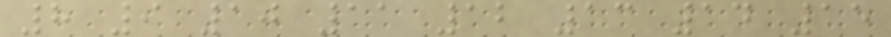8 9 10 11 12 13 14 15
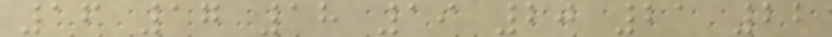16 17 18 19 20 21 22
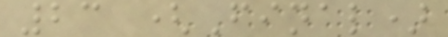23 (Final)
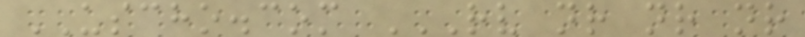USCHO.com RV NR NR NR
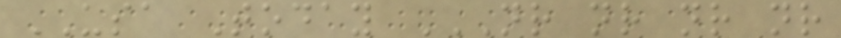USA Today NR NR NR NR
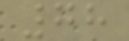78
